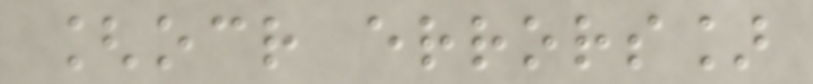[ocr errors]
